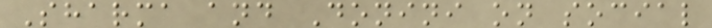Sharma and Donini on social
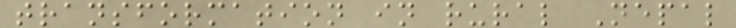transformation in rural Nepal
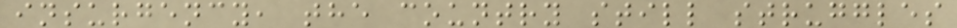insurgency, the country still struggles
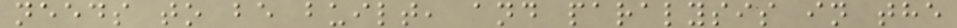needs to be built, and paralysis in the
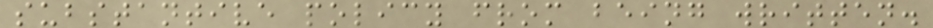substantive policy from being written.
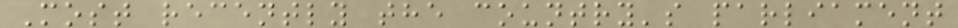Most recently the country's parliament
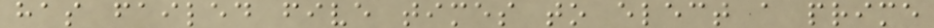has failed five times to elect a prime
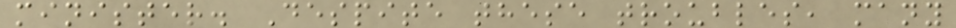minister. Despite these troubles, many
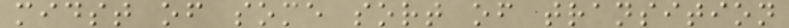midst of some sort of transition
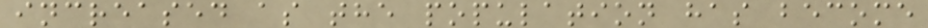increased as the population has become
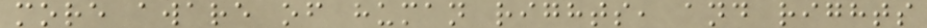more aware of human rights, and rights
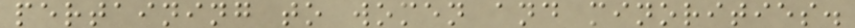pertaining to women and minorities.
